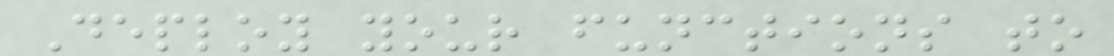Deploy your functions to
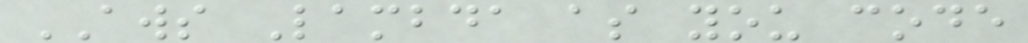AWS Lambda as you code
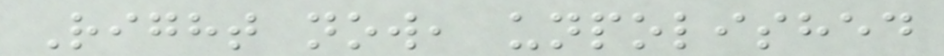Right now, unpolished
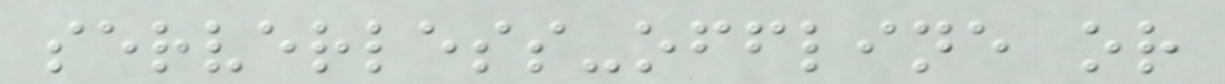serverless-offline or
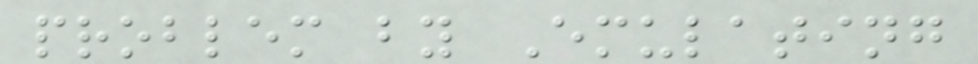problem by Emulating
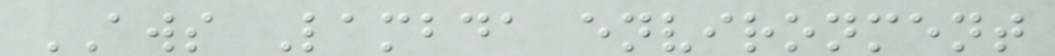AWS Lambda environment
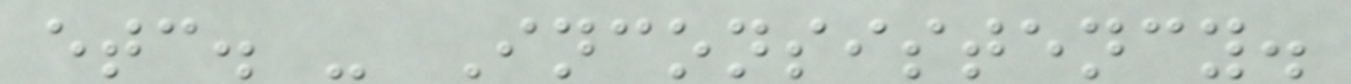etc. - Inconsistency.
